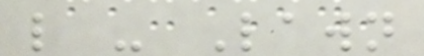l - Lawn
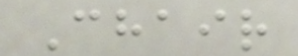Chair
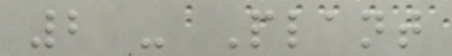2 - Plant
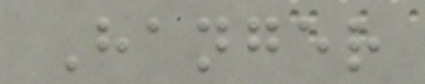Hanger
